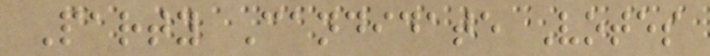Party Candidate Votes
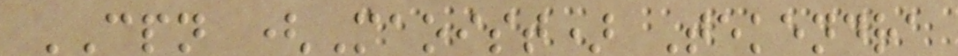CPN (Maoist) Tekendra
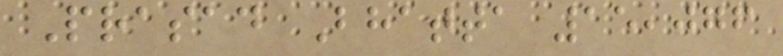Prasad Bhatta 15,076
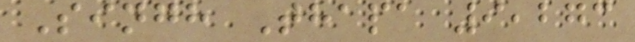Singh Thapa 9,273
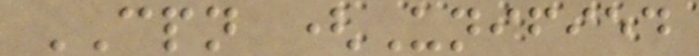CPN (Unified
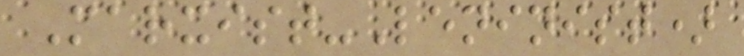Marxist-Leninist)
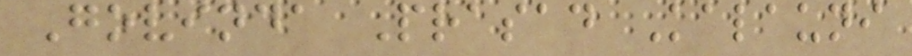Govinda Prasad Kalauni
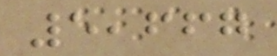5,667
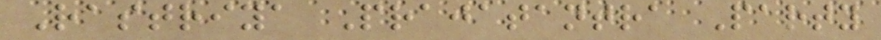Rastriya Prajatantra Party
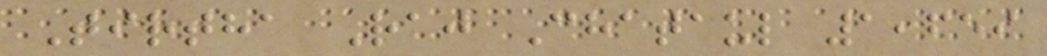Tirtha Raj Chataul 1,659
